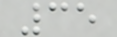35
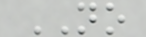NO
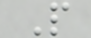P
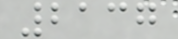2137
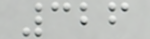326
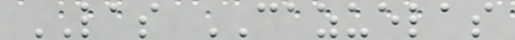LAS CAZUELAS
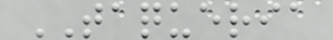TAQUERIA
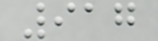917
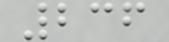236
